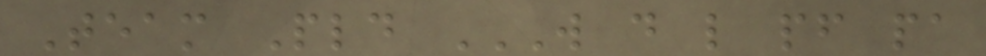Team Pld W D L PF PA
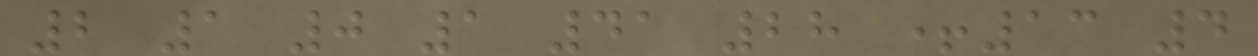2 1 0 1 41 28 +13 4
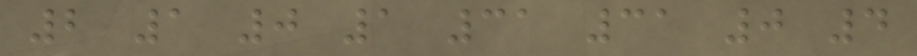2 1 0 1 31 31 0 4
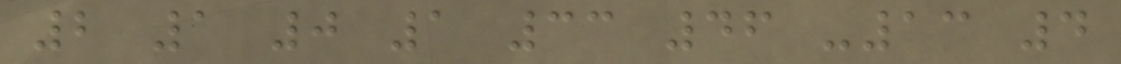2 1 0 1 33 46 -13 4
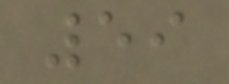59
